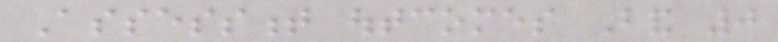Assessment outcomes Band 0
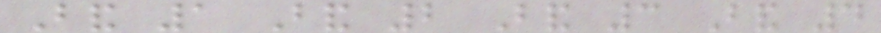Band 1 Band 2 Band 3 Band 4
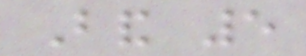Band 5
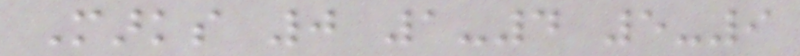Marks 0 1-4 5-9
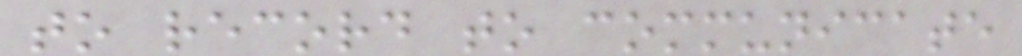to record to communicate
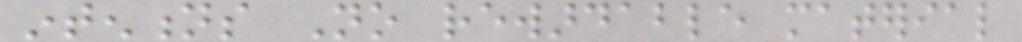intentions No rewardable material
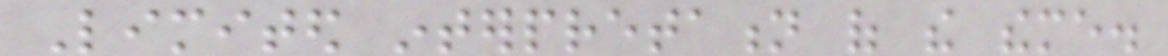Limited interpretation of the theme.
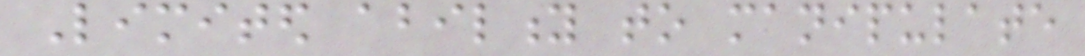Limited ability to manipulate
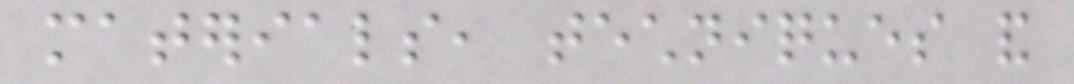materials, techniques and
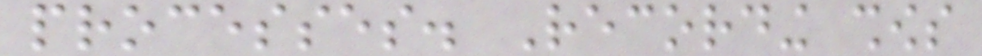processes. Recording shows
